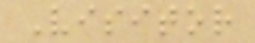Visitor
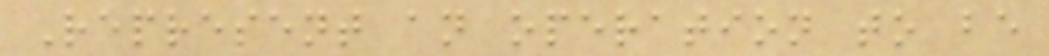Represent an operation to be
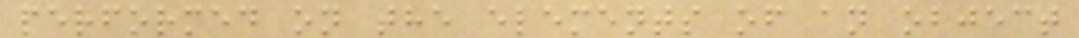performed on the elements of an object
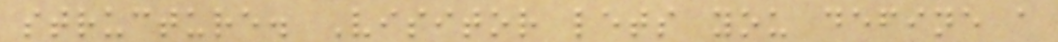structure. Visitor lets you define a
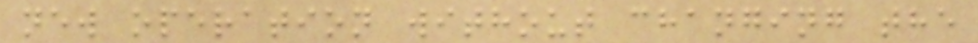new operation without changing the
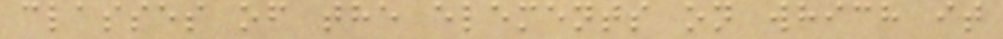classes of the elements on which it
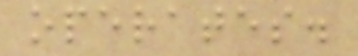operates.
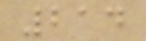214
